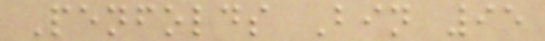Penfolds Bin 95
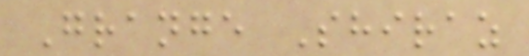Grange Shiraz
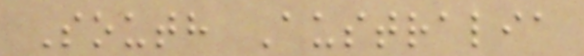South Australia
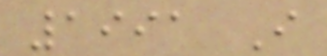1991 I
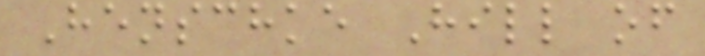Henschke Hill of
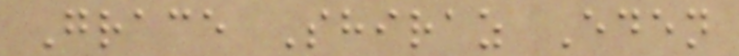Grace Shiraz Eden
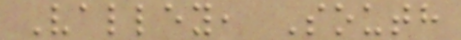Valley, South
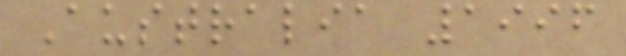Australia 1996
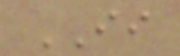II
